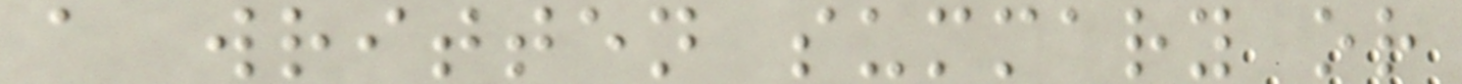a written summary or
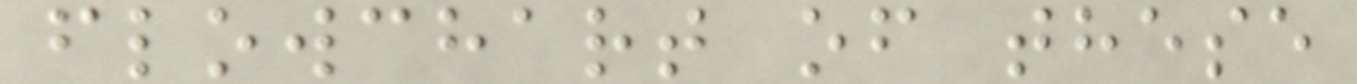flowchart of these
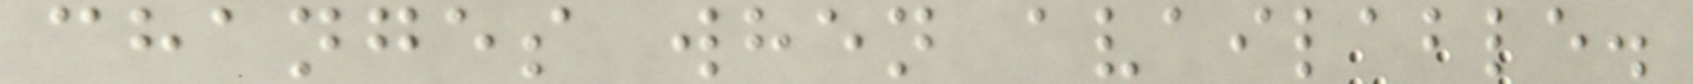changes when available.
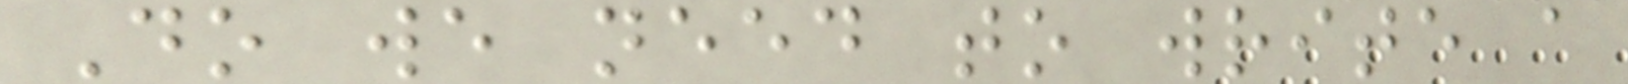Do we need to write a
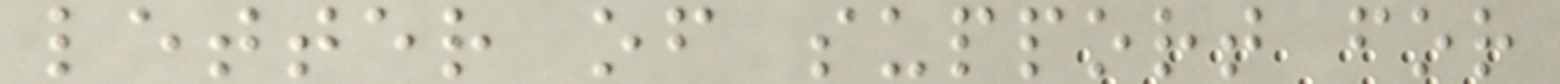letter of support for
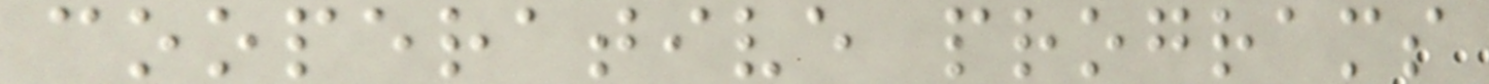cooperative programs
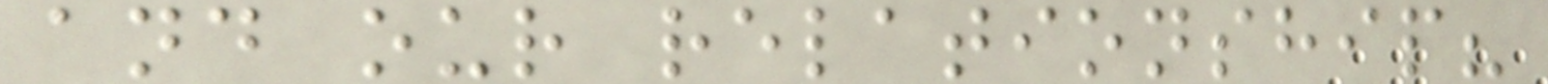and our relationship?
